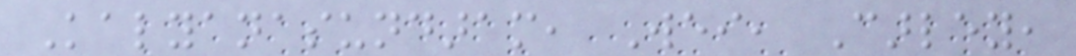Kalyanasundaram, Wei, Carley,
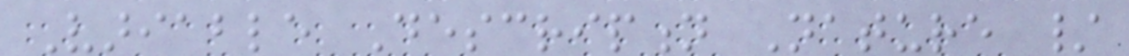Variable Description Nature /
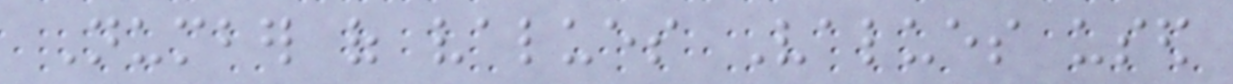Number of values Values used
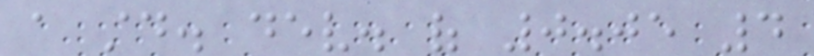a std. dev. of 0.05 4
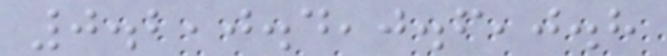0.2,0.4,0.6,0.8
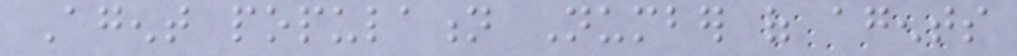Agent population Number of agents
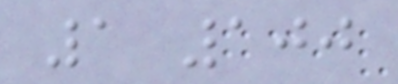1 100
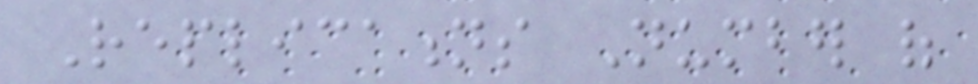Replications Number of
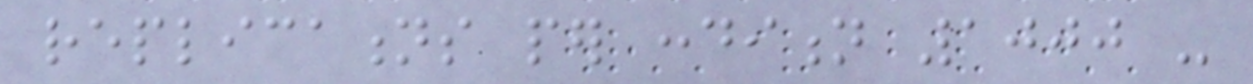replications per condition 1000 -
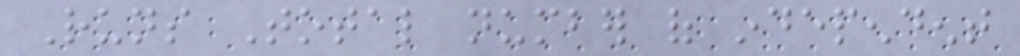Runs Total number of independent
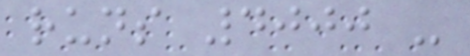runs 4000 -
